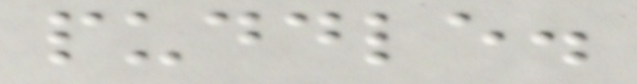puddle.
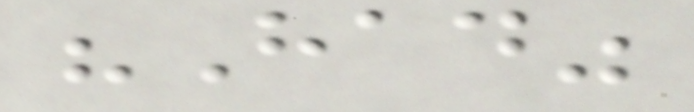"Had"
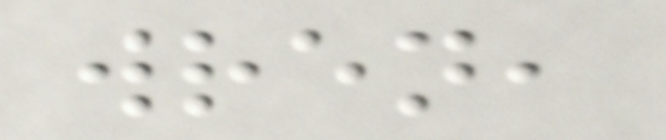wren,
